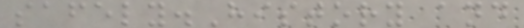safely.History and
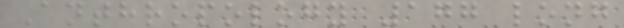Anthropology 177 long
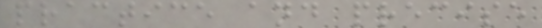practice and precise
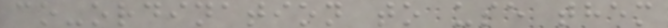co-ordination to use them
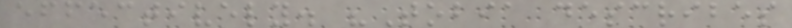effectively. "Tobia describes
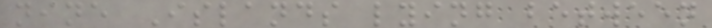nine Islands lying between
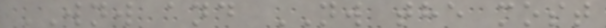WNW and NW the most
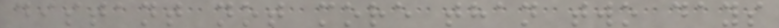distant not more than two days
